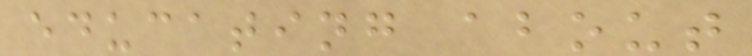educating about
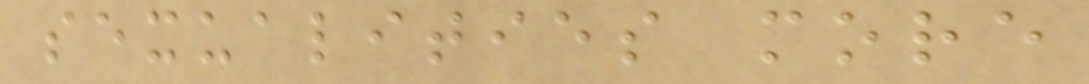sexualities more
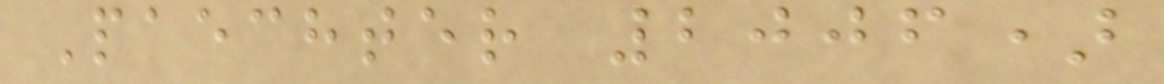Paechter 2006)
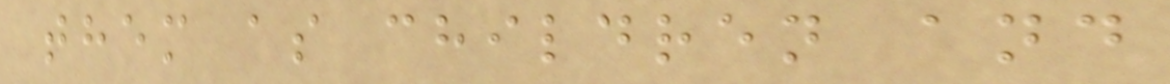them as children and
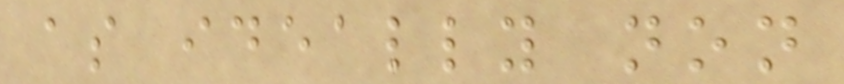as ideally non
